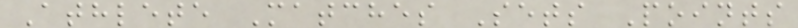Athlete Matches Sets Points
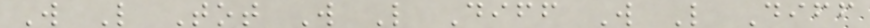W L Tot W L Diff W L Diff
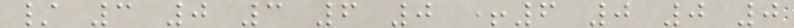/ 3 0 3 6 0 +6 0 0 0
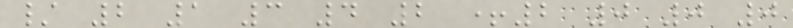/ 2 1 3 4 2 +2 0 0 0
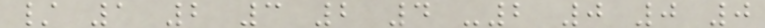/ 1 2 3 2 4 -2 0 0 0
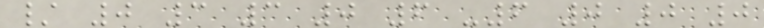/ 0 3 3 0 6 -6 0 0 0
